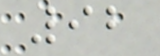92
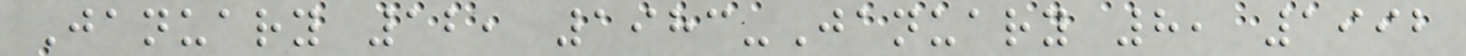January 12, 1983-January 8, 1992
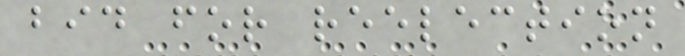bid for reelection
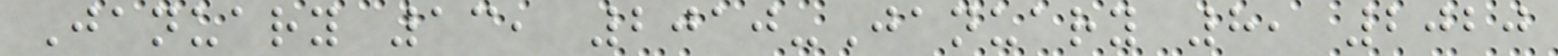January 13, 2010-January 8, 2020
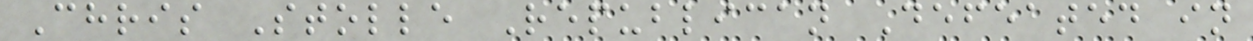Chris Stolle Republican Defeated in
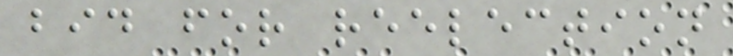bid for reelection
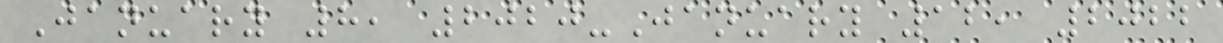January 8, 2020-January 12, 2022
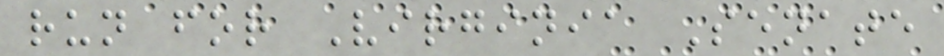run for Virginia Senate
